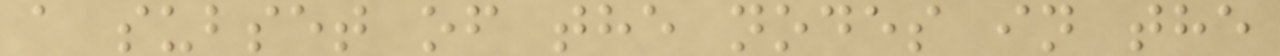a subset of the nodes in the
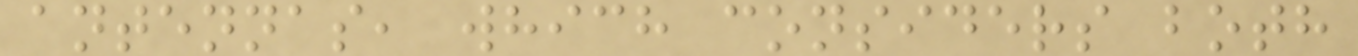antennas, which considers both
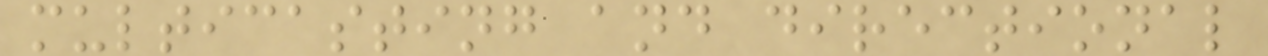multicasting and directional
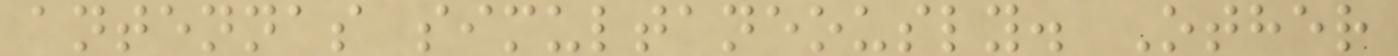antennas simultaneously. Other
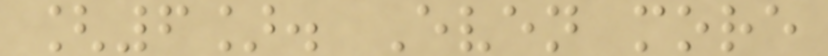[6]. Even more
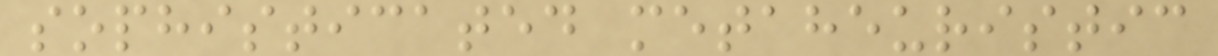sophisticated metaheuristic
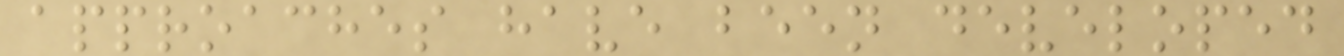approaches have been developed
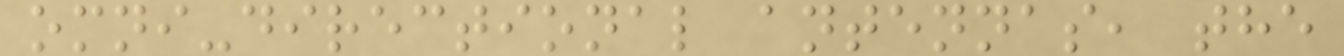omni-directional antennas, the
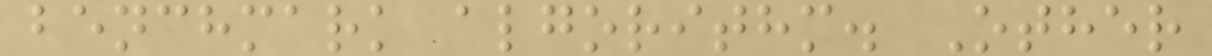benchmark algorithm. Other
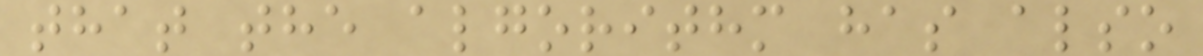that the algorithm has also
